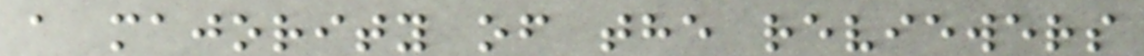a majority of the reviewers
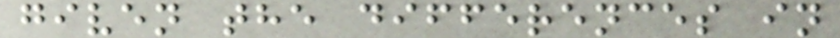given the differences in
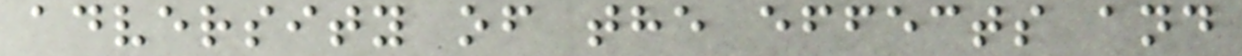adversity of the effects and
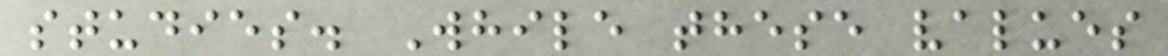studies. While these values
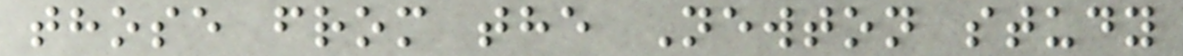those from the Newton study
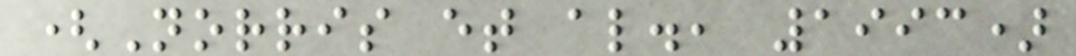(Norris et al., 1993)
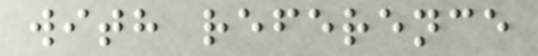with reference
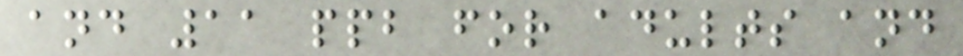and 11 ppb for adults and
